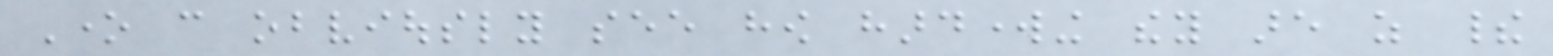One can obviously see how hardworking they are as their
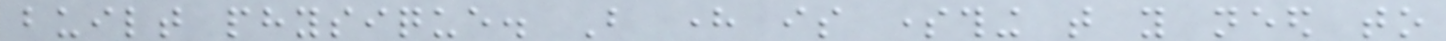built physique. But here is something that you need to
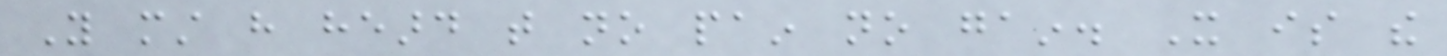You must have heard that no pain no gain. It is the
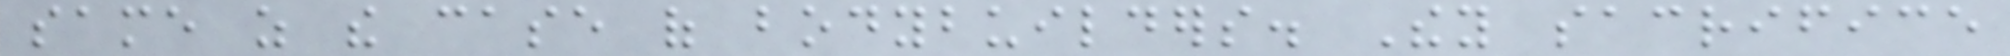same as the case of bodybuilders. They sacrifice
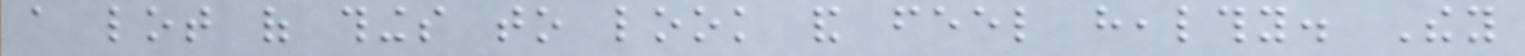a lot of things to look and feel healthy. They
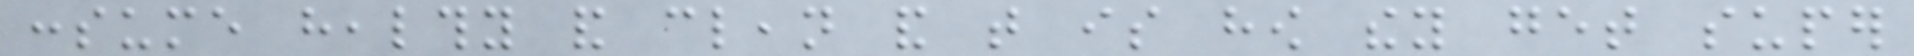consume healthy and clean and that is how they get super
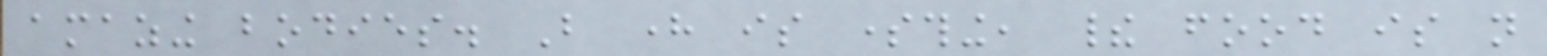amazing bodies. But here is something, their food is not
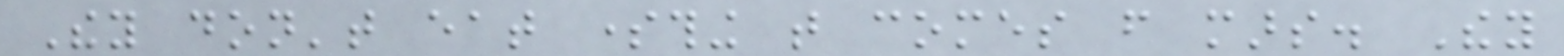They don't eat something that comes from mars. They
